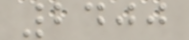2400
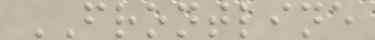FRONTLINE
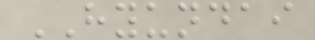HYUNDAI
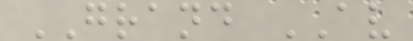GRAND AV
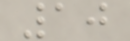10
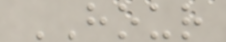HOUR
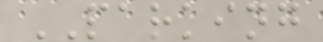PARKING
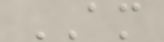AM
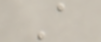A
